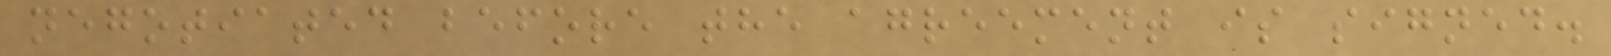negotiated before the agreement is signed.
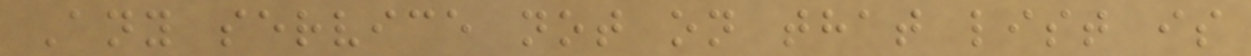Any service not on that list is
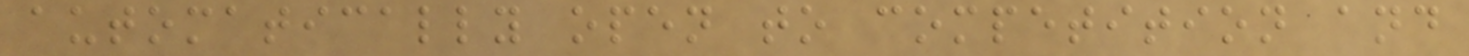automatically open to competition and
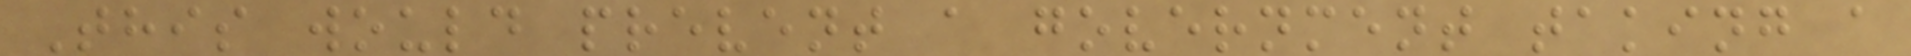This would prevent a government taking a
